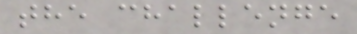the challenge
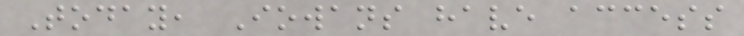Today, Iowans have access
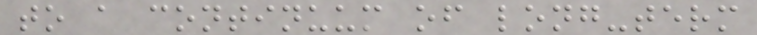to a continuum of long-term
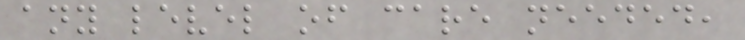any level of care needed,
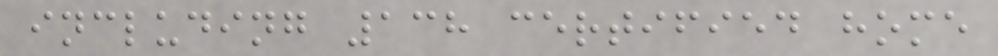including 138 certified home
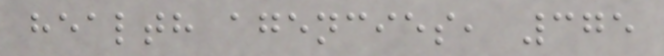health agencies, 375
